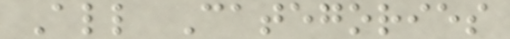All Categories
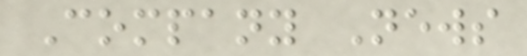Company News
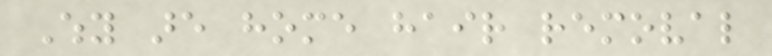Why are home hair removal
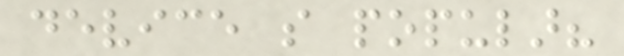device so popular?
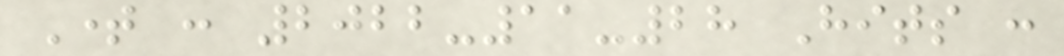Time : 2022-11-28 Hits :
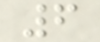6
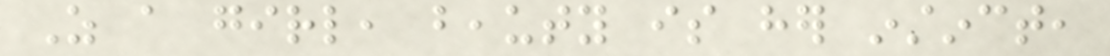As a girl, beauty is her instinct,
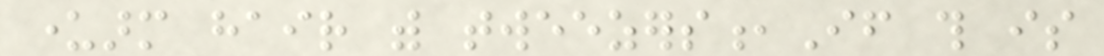underarm hair with tweezers,If this is
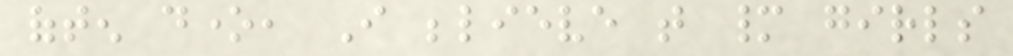often done, I believe that many girls
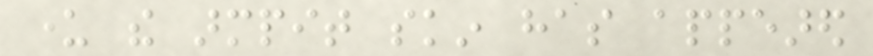under the armpit skin has appeared
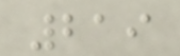219
